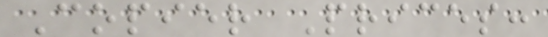Copier Prices:
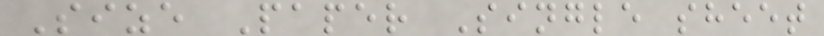Size Paper Single sheet
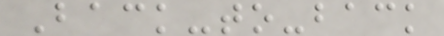Back-to-back
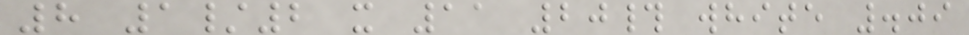8 1/2 x 11 20# white .09
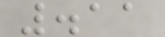.11
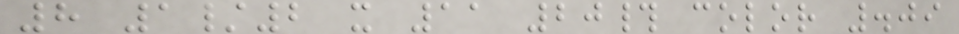8 1/2 x 11 20# color .09
